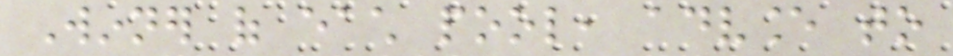Winner of each pool, advance to
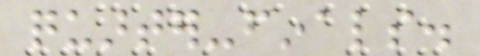quarter-finals.
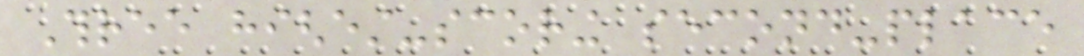Three highest-scoring second-place
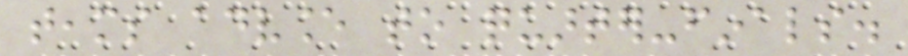teams advance to quarter-finals.
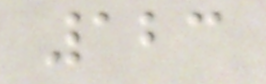123
